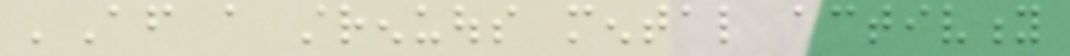'After a strenuous mental activity
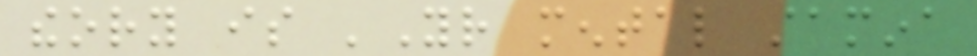theory is 'Your mental stamina
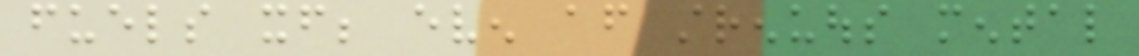fuels itself; even after strenuous mental
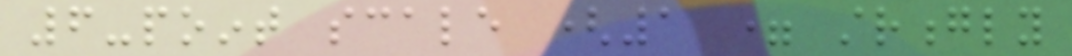6-point scale (1 = strongly
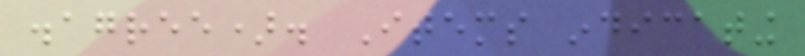disagree). Items indicating
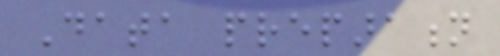Data preparation
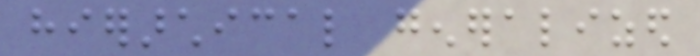hierarchical generalized
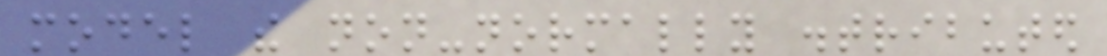model the non-normally distributed
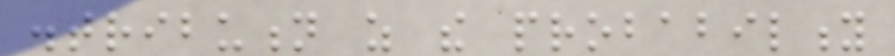distribution as the probability
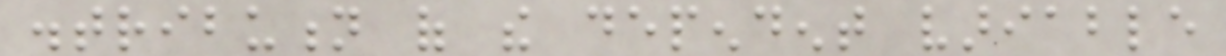distribution of the dependent variable
